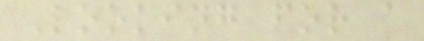Looking for a
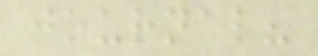journal?
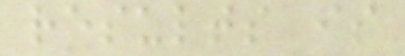results is
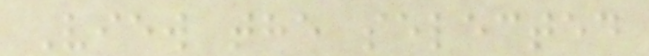View the selected
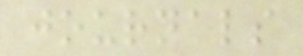journals
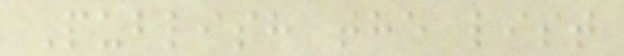Publish the list
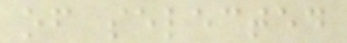of selected
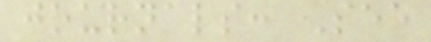journals: See
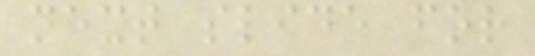next slide for
